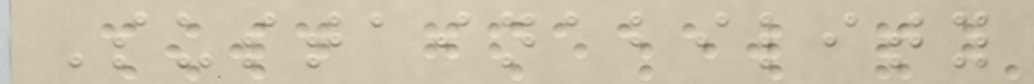Sustainability
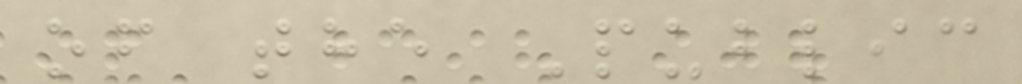of the Public
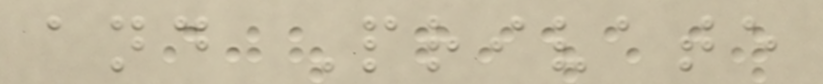and Private
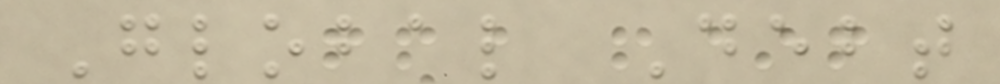Global Debt
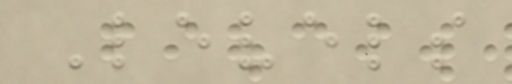Levels
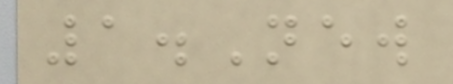1.New
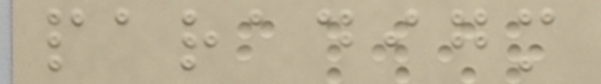paradigm
